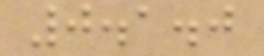0.1.0
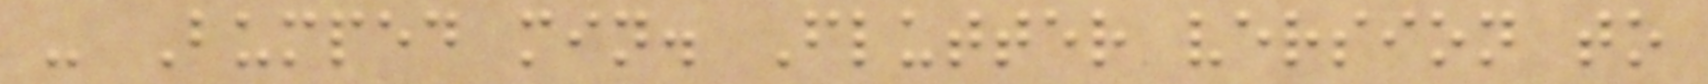- Bumped min. Flutter version to
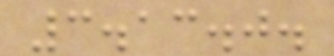3.13.0.
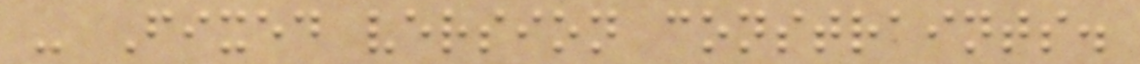- Fixed version constraints.
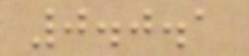0.0.1
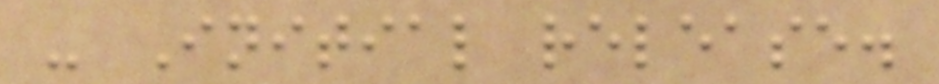- Initial release.
